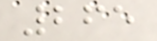265
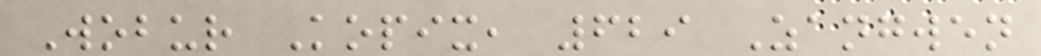Wobur Kopix, 629 Zangwen
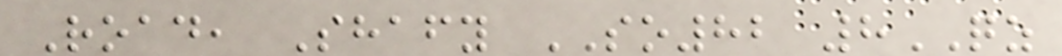Road, Shafy SO82 8QZ
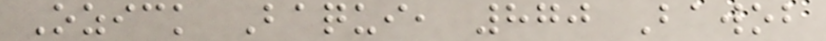Ozick Baqui, 870 Bawob
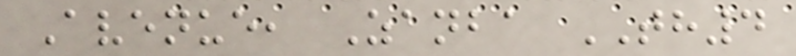Avenue, Zanba TH4
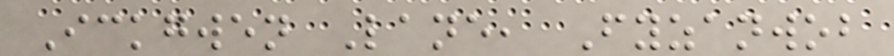Ickgwen Lane, Fyzanwob
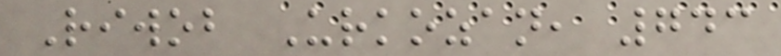Riwob Urkozan, 743
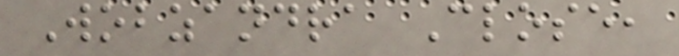Wobzandra Close,
